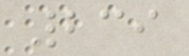239
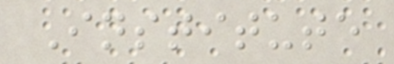Institute
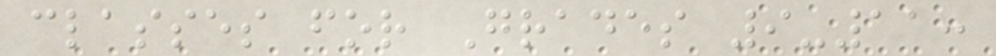classes for Grades 9-11:
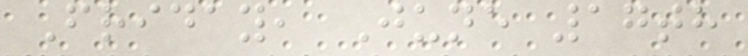Friday, June 17th
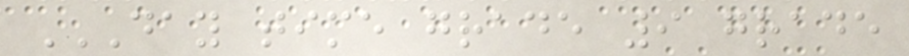DAY TIME GRADE 9 GRADE
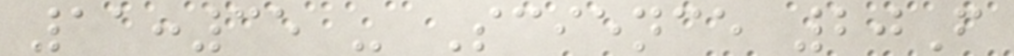11:35 - Science 20F
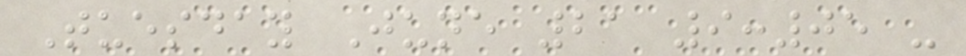Tuesday June 21 9:05 -
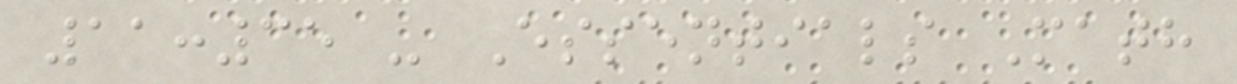11:35 - Essentials Math
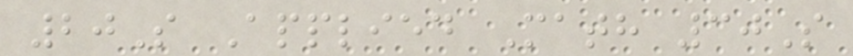20S Applied Math 30S
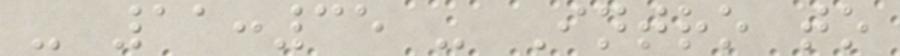- 11:35 - Intro to
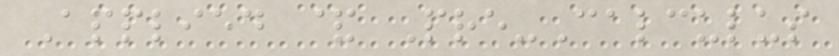Applied & Pre-Calculus
